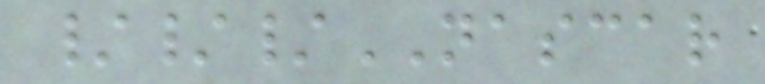///NASCAR
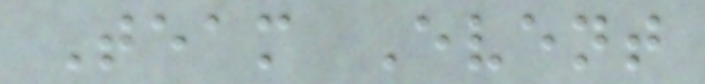Team Event
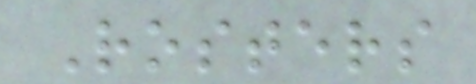Rosters
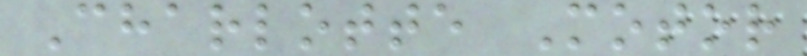Charlotte Motor
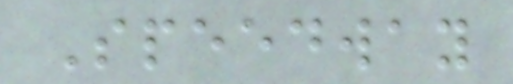Speedway
